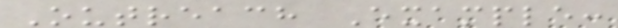Outreach Example:
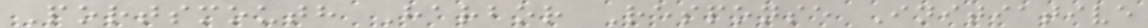Portsmouth Harbor Response Initiative
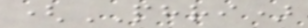(PHRI)
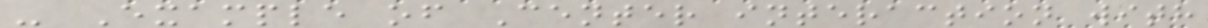- Example of Center interaction with
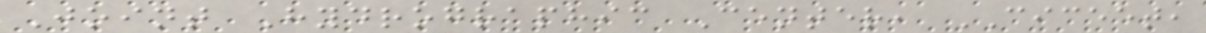Joint Hydrographic Center, CICEET,
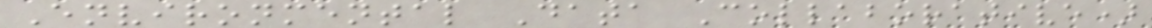Environmental Data Collaborative)
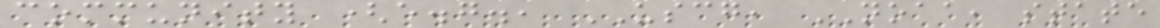community (e.g., USCG, NOAA, state
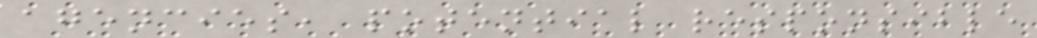agencies, potential responsible
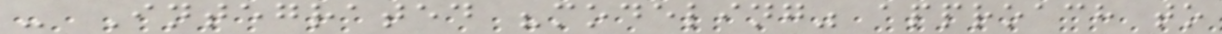- Integrated "modeling" approach to
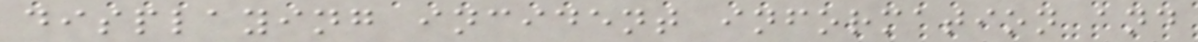displaying incident information and
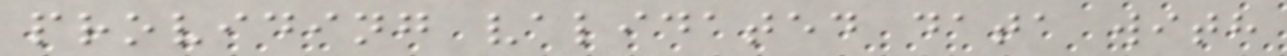providing validated data with
